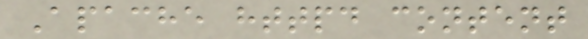Apache httpd content
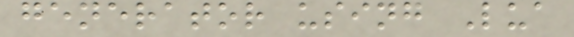generator using Lua
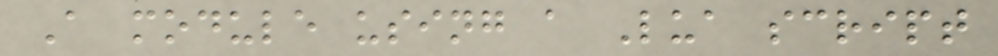A module using a Lua script
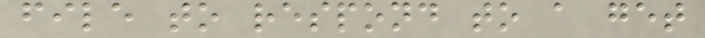file to respond to a get
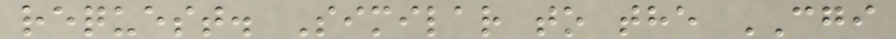request. Similar to the CGI
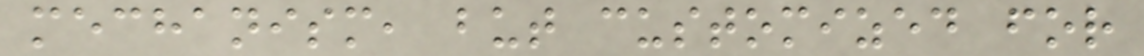mechanism, but customized for
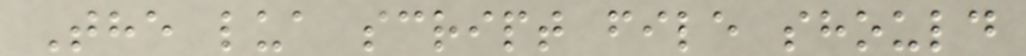The lua script file should
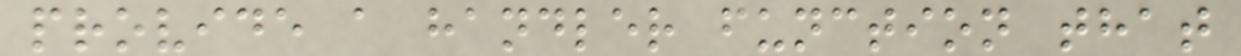provide a handler function that
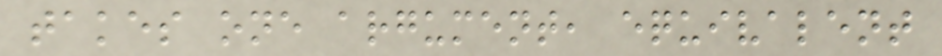takes one argument, equivalent
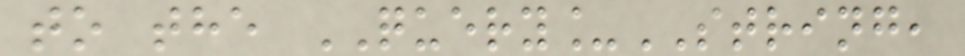to the QUERY_STRING,
